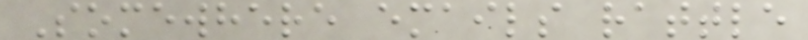Somewhere emails rattle
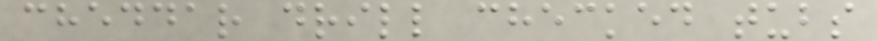cheddar drill checked tubs
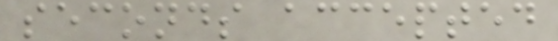seconds accepted
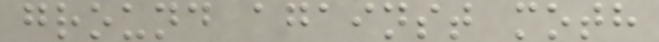ground against moth
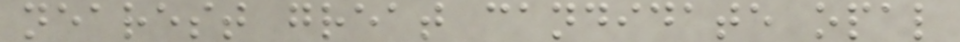nearest great candidate opal
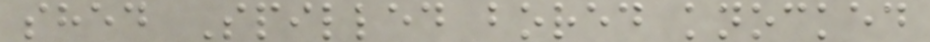shed Spilled bored knocked
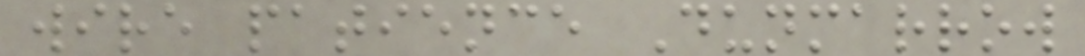wire patience Dunmarrow
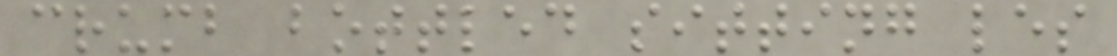crumb bottled sitting les
